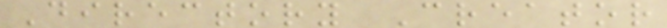Directory Creator
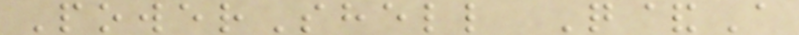PowerShell Q&A
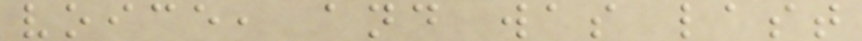voice, and was last
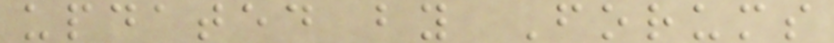updated by Forums
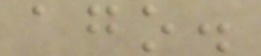ago.
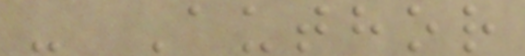- Author
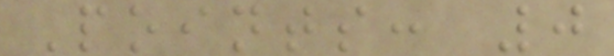Points: 0
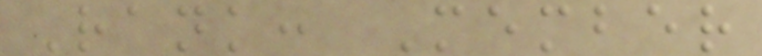Rank: Member
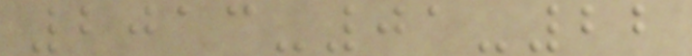2013-01-22
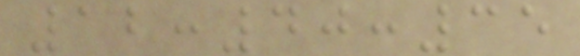12:40:35
